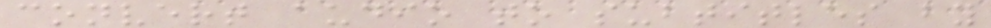convert audio to subtitles by
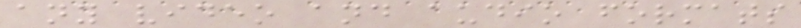any video and audio formats
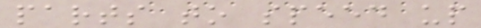parts to speed up
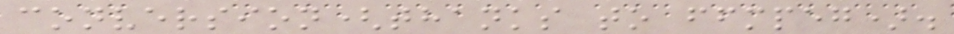conversion(thanks to ffmpeg).
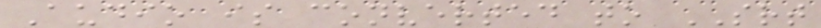Audio is converted to SRT
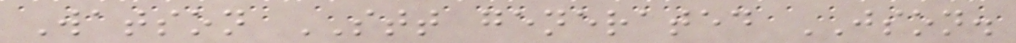Watson STT generated JSON.
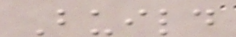Build
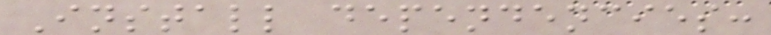Install dependencies:
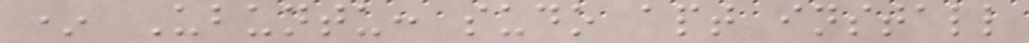* Ubuntu: sudo apt install
